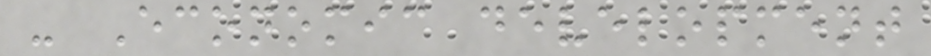- Economic development
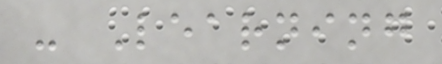- Learning
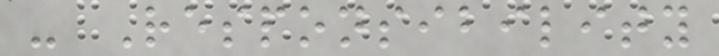- Responsibility
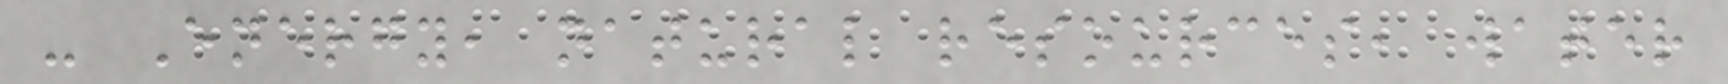- Energy, natural resources, water
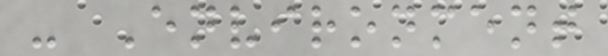- Environment
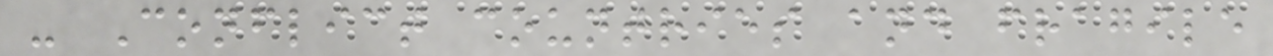- Conflict countries and fragile
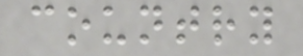country
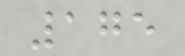175
